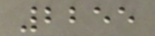2255
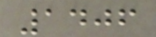1406
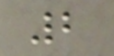2
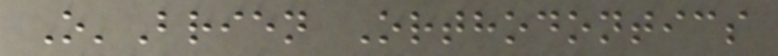O'Brien Orthodontics
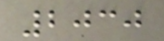2030
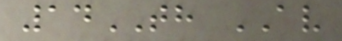14TH AV
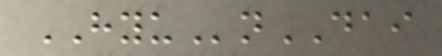HYUnDAI
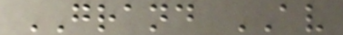GRAND AV
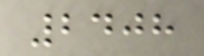2408
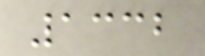1332
